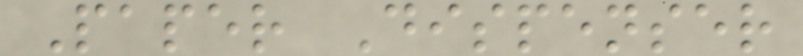Paper Dispenser
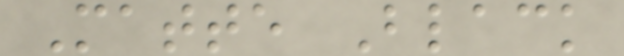Matte Black
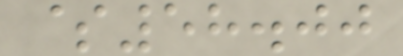$58.00
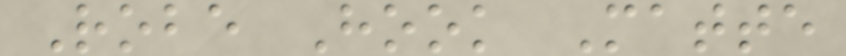Robe Hook Matte
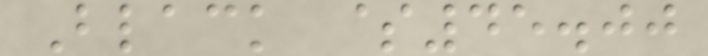Black $45.00
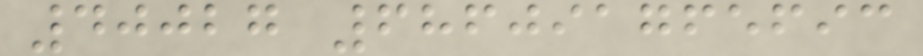40027 686091765693
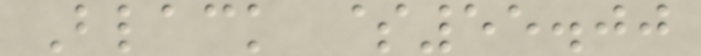Black $55.00
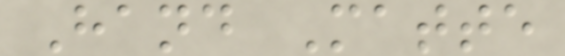Hand Matte
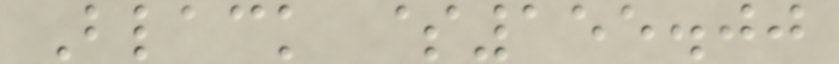Black $155.00
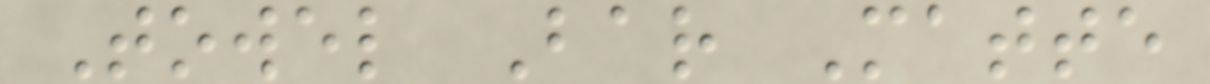Towel Bar Matte
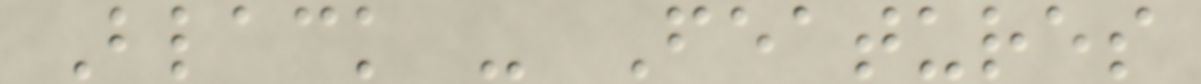Black - Features
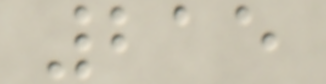215
